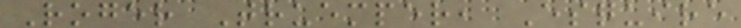Roger Truemper, Esquire
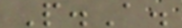P.A.
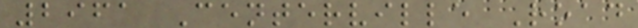2961 Centerville Road
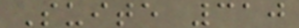Suite 310
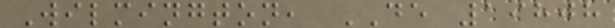Wilmington, DE 19808
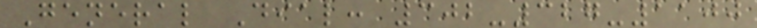General Dial: 302-327-1100
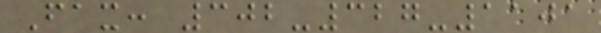Fax: 302-327-1101
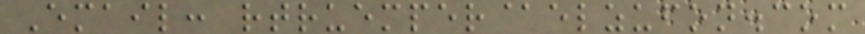Email: rtruemper@elzufon.com
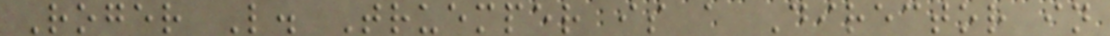Roger L. Truemper is a Director in
